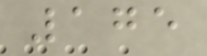175
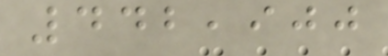442,900
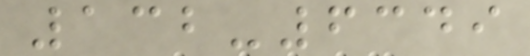132-6349
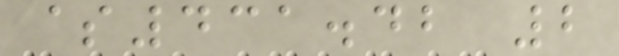$431.42 2
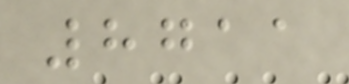8711
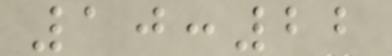10:22
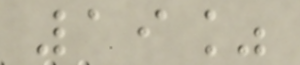19%
